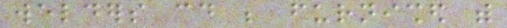welders could be furnished with
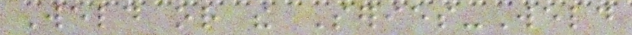Weld or the Series-Weld
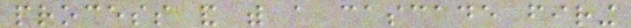process and with a cascade firing
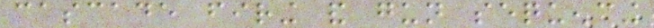cascade firing and gun sequencing
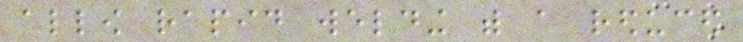allow rapid welding with a reduced
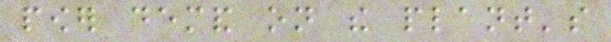power demand on the plant's
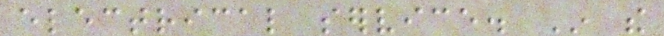electrical service. In the
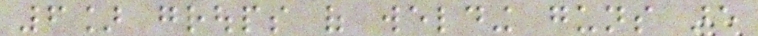6] groups of welding guns are
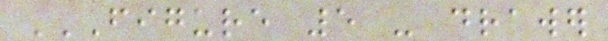FIGURE 5 - DRAWER
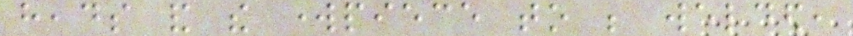heads and the workpiece to be welded,
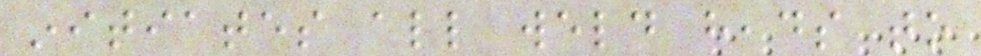initiates all weld heads to
